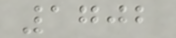1702
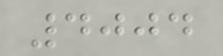4004
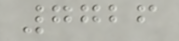7726
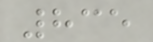835
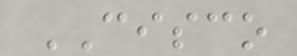CISCO
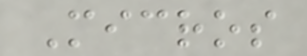Micros
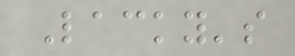Lacky's
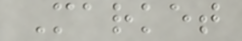Market
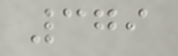379
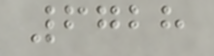6728
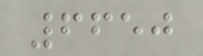6650
